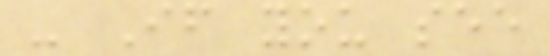- If you see
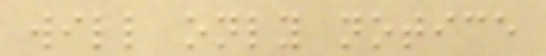will only notice
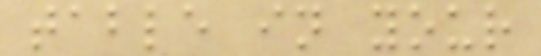table in your
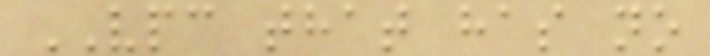VPC that has no
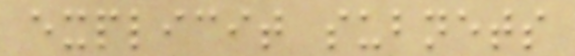explicit subnets
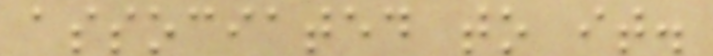associated to it.
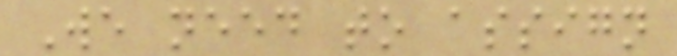We need to assign
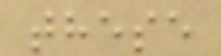these
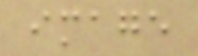image
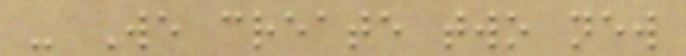- We create two new
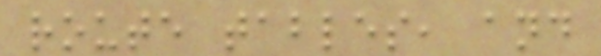route tables, and
